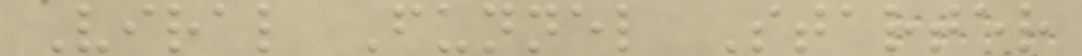Viral Funnel Starter
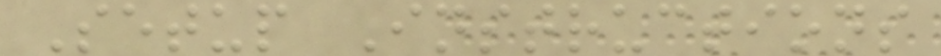Setup Instructions
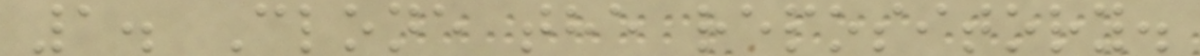1. Clone the repository.
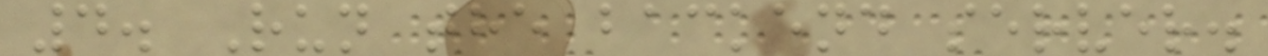4. Run the backend server.
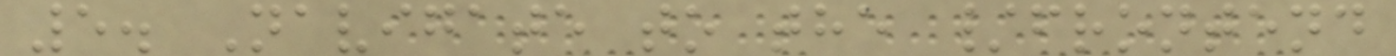5. Navigate to the /frontend
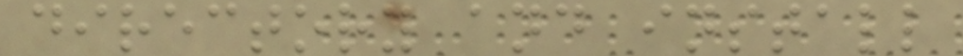directory and install
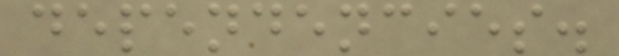dependencies.
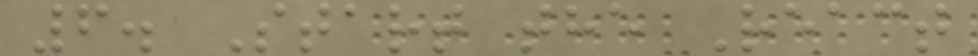6. Start the React
